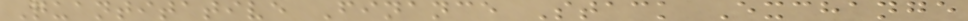Quantitative Finance Stack Exchange
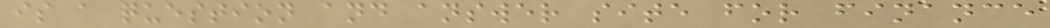is a question and answer site for finance
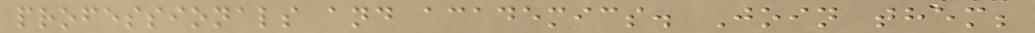professionals and academics. Join them;
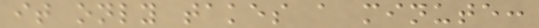it only takes a minute:
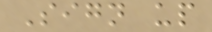Sign up
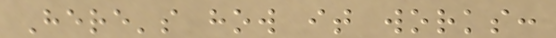Here's how it works:
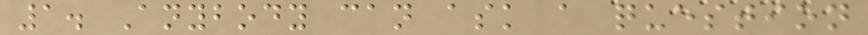1. Anybody can ask a question
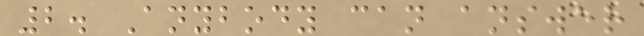2. Anybody can answer
